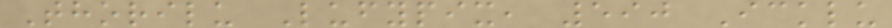Thorilu Lufypix, 590 Icklu
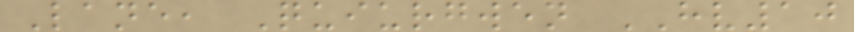Lane, Quiurgwen HV10
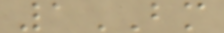1BM
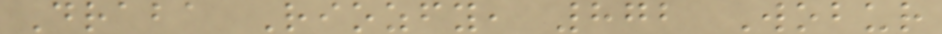Draba Riozfy, 872 Wobur
